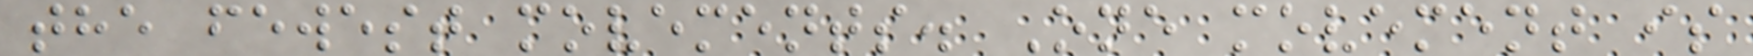the fewest movements. One movement is
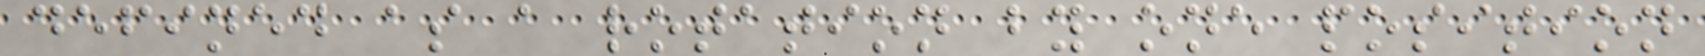defined as a rotation by one position
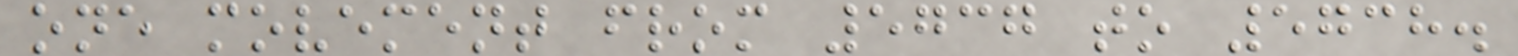one movement from 5737 to 5738.
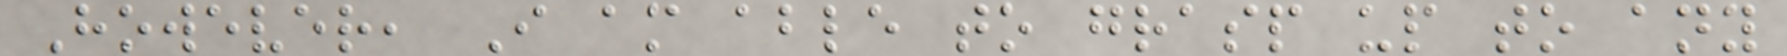However, I am able to grasp up to any
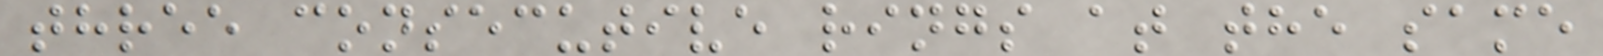three consecutive rings at the same
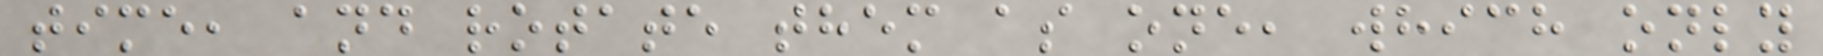time, and rotate them as one, which only
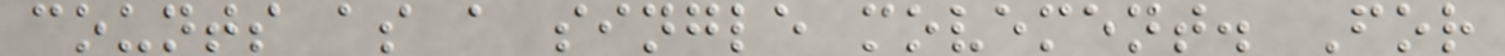counts as a single movement. For
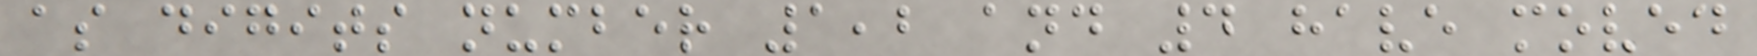as digits number 1,2 and 4 have moved
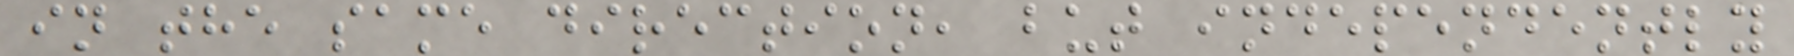in the same direction, but independently
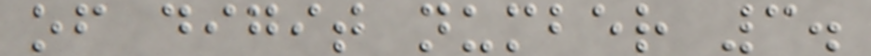of digit number 3.
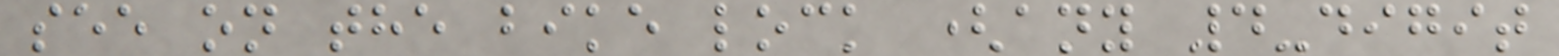see on the bike lock (any 4-digit
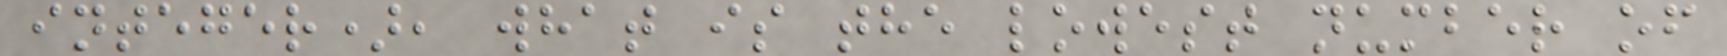integer), what is the lowest number of
